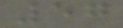57
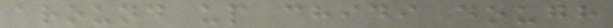around up chidi dough
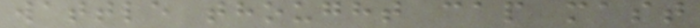wattle thought cap mast
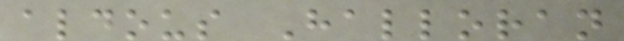aldous Halloran
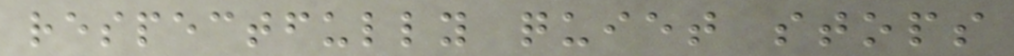respectfully quiet stops
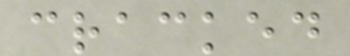cracked
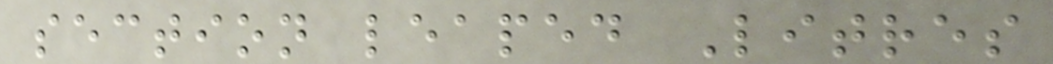section leaped Litres
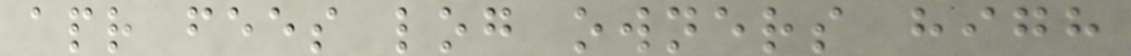apr fees log owners high
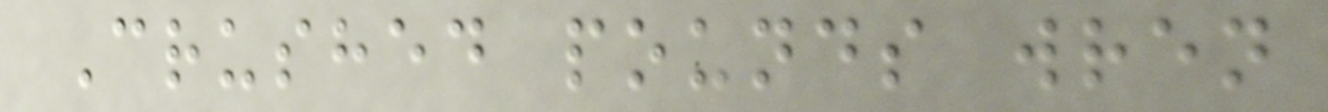Crushed pounds wren
